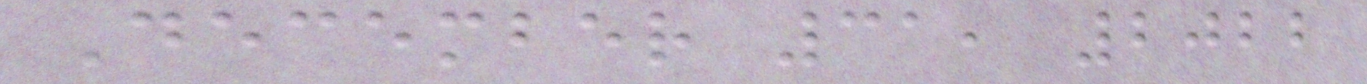December 31, 2022
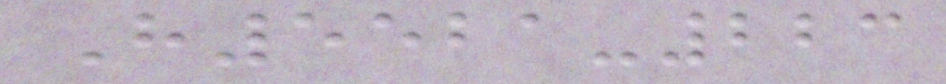H5521-223
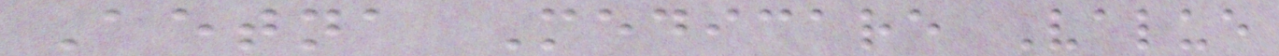Aetna Medicare Value
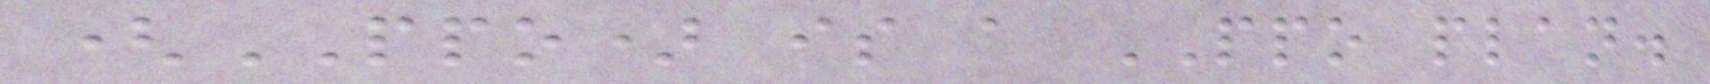(PPO) is a PPO plan.
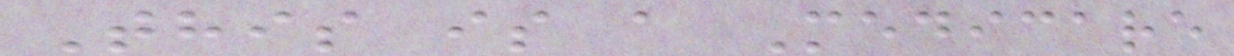This is a Medicare
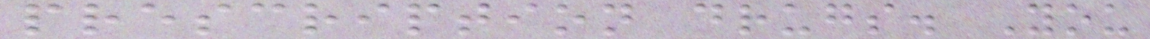prescription drugs. You
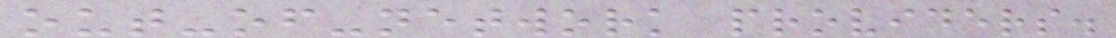out-of-network providers.
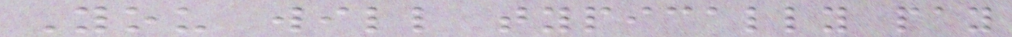You will typically pay
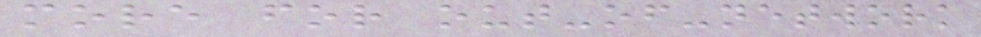more for out-of-network
